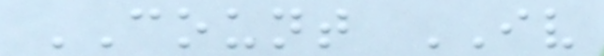COUNT IV
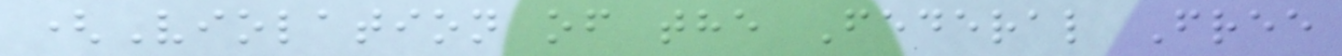(Violation of the Federal Free
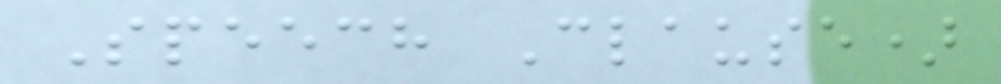Speech Clause)
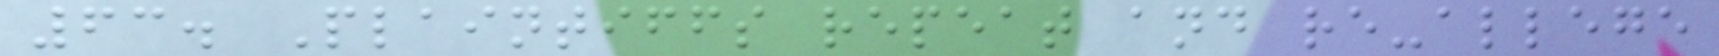63. Plaintiffs repeat and re-allege
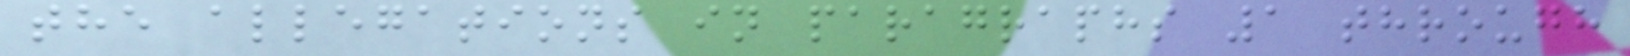the allegations in paragraphs 1 through
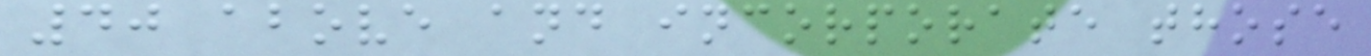40 above and incorporate those
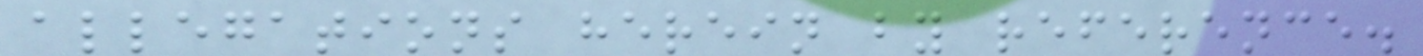allegations herein by reference.
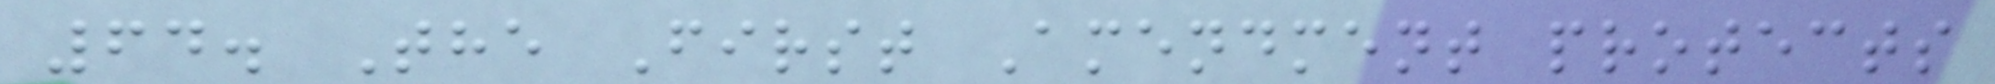64. The First Amendment protects
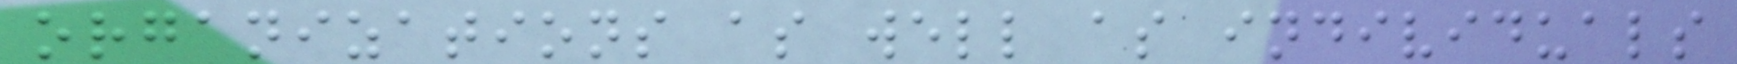organizations as well as individuals
